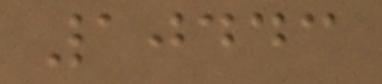10443
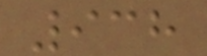938
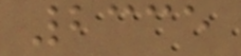2335
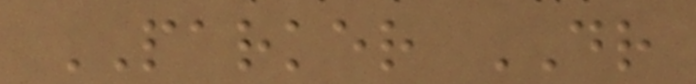PARKER DR
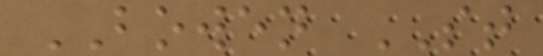BOWEN ST
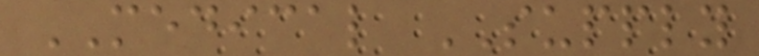MEDICAL SUPPLY
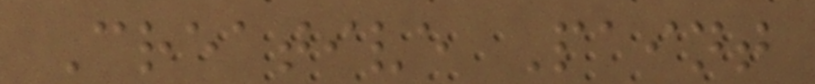Creative Paint
